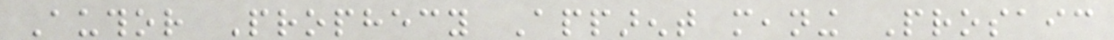Author Prophecy Apparent meaning Prosaic
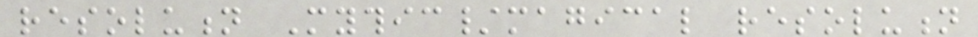resolution Mythic/magical resolution
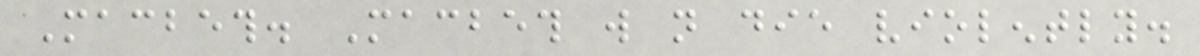Macbeth. Macbeth will not die violently.
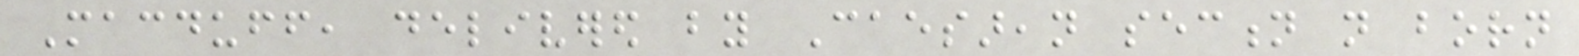Macduff, delivered by Caesarean section not born
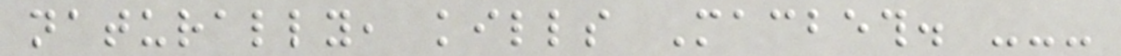naturally, kills Macbeth. ---
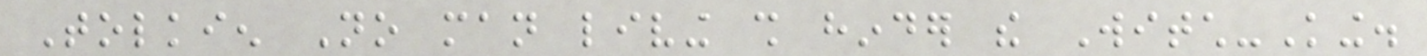Tolkien No man living shall hinder the Witch-King.
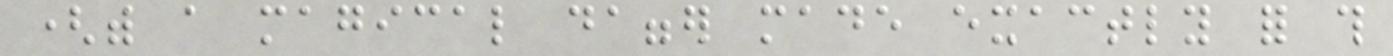(with a magical dagger made exactly for this
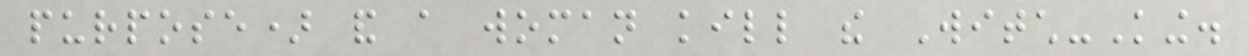purpose) and a woman kill the Witch-King.
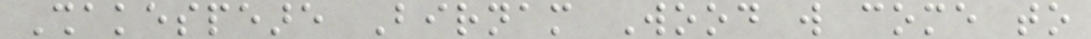Shakespeare Birnam Wood will come to
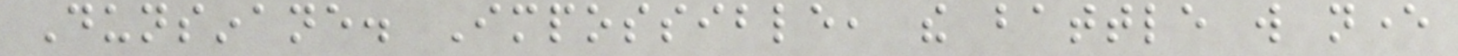Dunsinane. Impossible, the battle will never
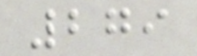279
